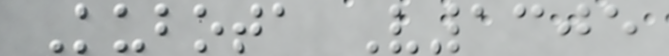Kubota V1305
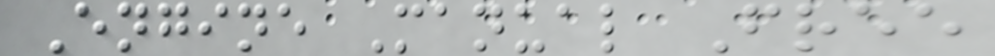Engine Manual Free
